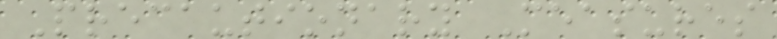Precautionary Measures
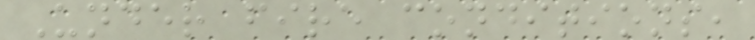Under fire conditions,
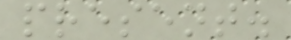present.
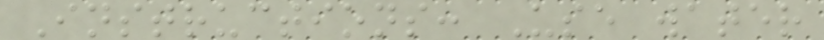Instructions: Use water
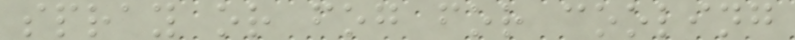spray or fog for cooling
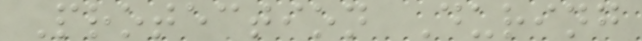Protection During
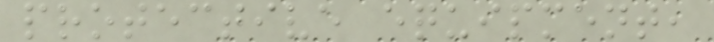protective equipment,
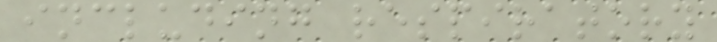including respiratory
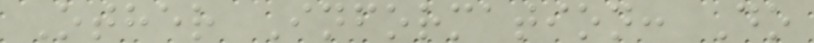Other Information: Do
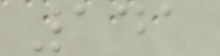141
